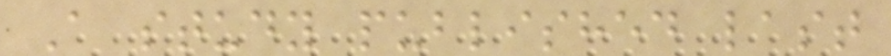A study published last
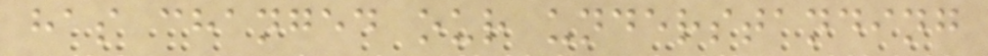has changed our understanding
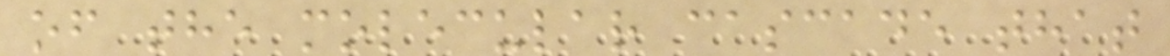of the molecular cascade that
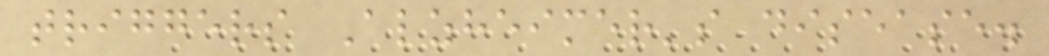triggers Alzheimer's disease.
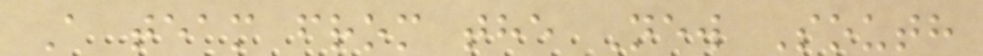A team from the New South
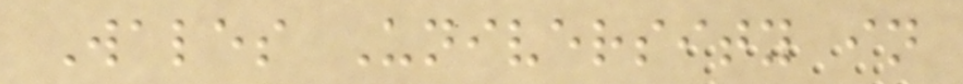Wales University in
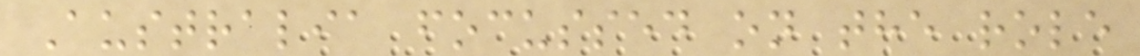Australia focussed on the role
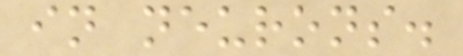in neurons.
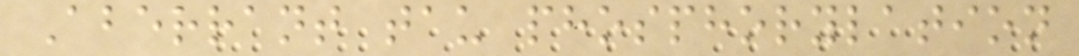Aberrant tau phosphorylation
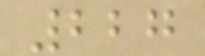227
